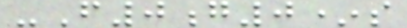-F0g0*s
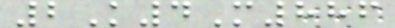2K4M886
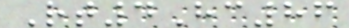Rt4Hc86
